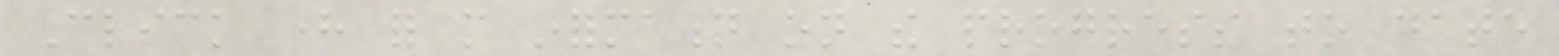Click here for more information on the progress to date
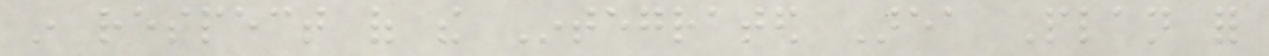in respect of the Integrated Area Plan for
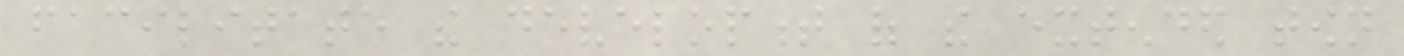facilitate the development of the extended town
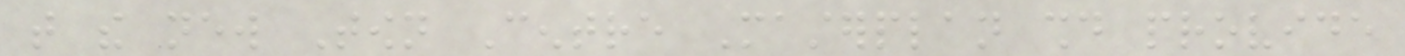that the new Town Centre Masterplan should provide
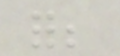for;
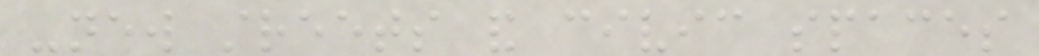-new streets and civic spaces
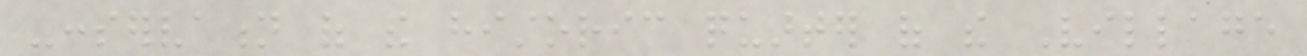-conservation of the historic quarter of the Village
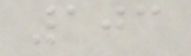103
